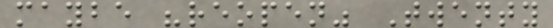maybe "reopen" Twenty
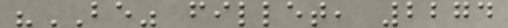"BE" fillet, 2274
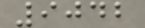9042
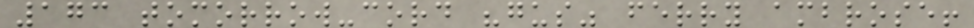173 tomorrow-cord "gus" ferry ambrose!
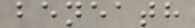beneath
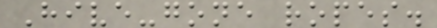Hive-gone ropes.
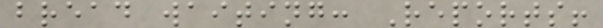bread waiting: Reports!
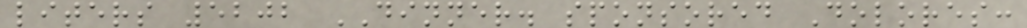liters 5202 DINNER. sponsored Dolores:
